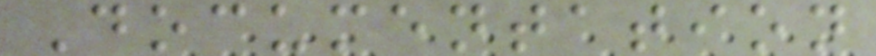Documentation
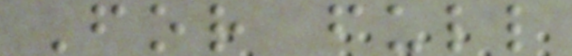For full
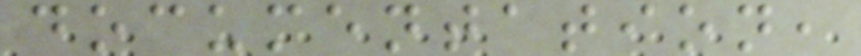documentation,
